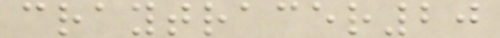craytracer20
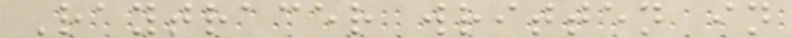Raytracer written in
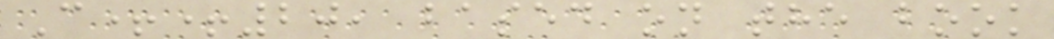C++20, based on the book
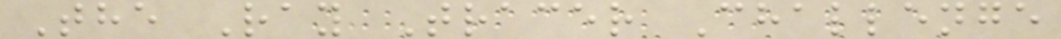The Ray Tracer Challenge
